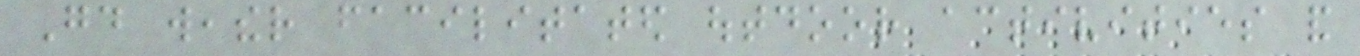Good weather facilitated outdoor activities and
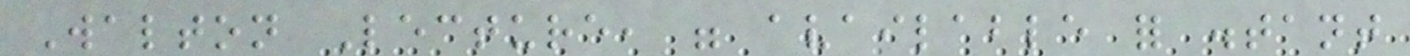Walton Lecture, were available for distant
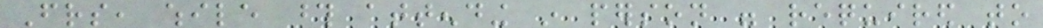Friends, while those attending in person were required to
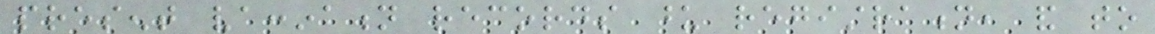present vaccination records upon registration, and to
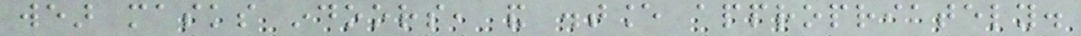wear masks indoors, and distance appropriately.
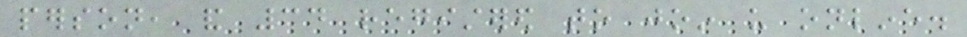person, and 34 registered to join us online.
